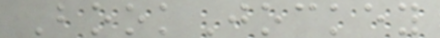BookJockey
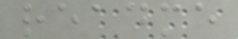readme
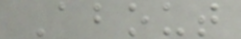About
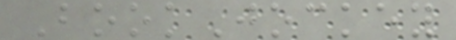BookJockey
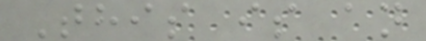This is an
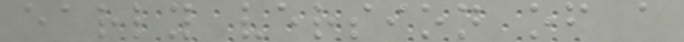early version of a
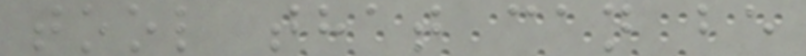tool that can be
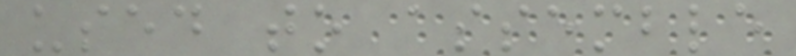used to assemble
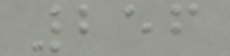256
